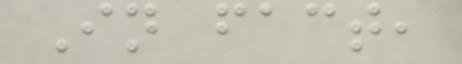In fact,
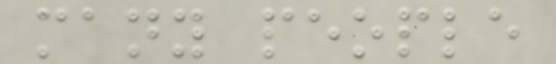many people
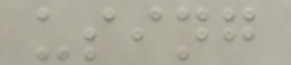using
